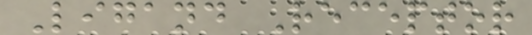Ligand Receptor
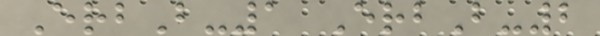ErbB-1 ErbB-2
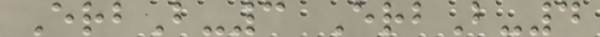ErbB-3 ErbB-4
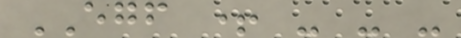EGF + - - -
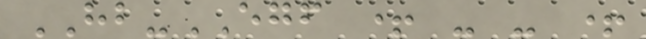HB-EGF + - - +
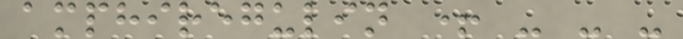amphiregulin + - - -
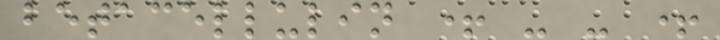betacellulin + - - +
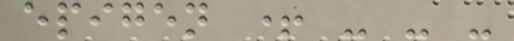epigen + - - -
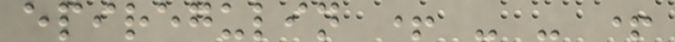epiregulin + - - +
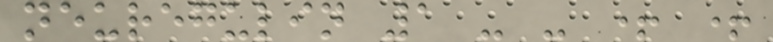neuregulin 1 - - + +
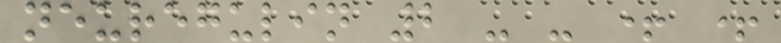neuregulin 2 - - + +
